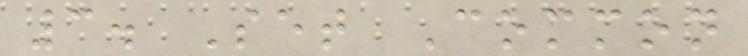3. Set Common
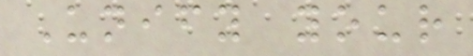Unify your
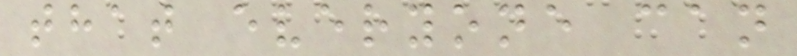that everyone can
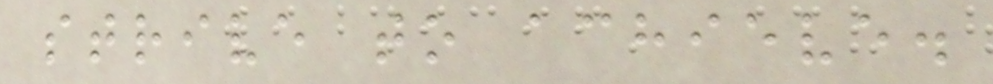strive to achieve.
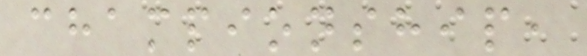championship,
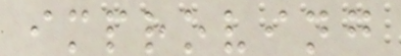improving
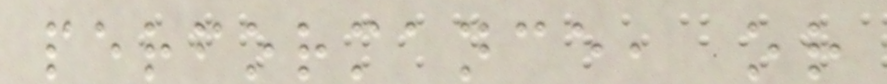performance, or
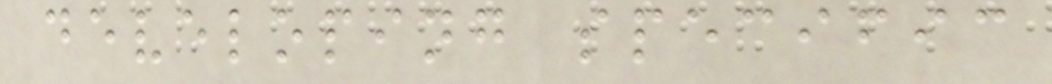developing specific
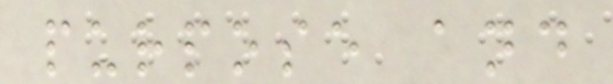purpose and
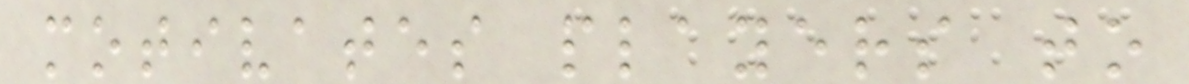motivates players to
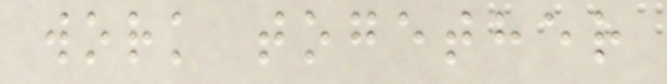work together
